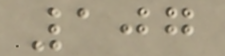107
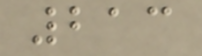213
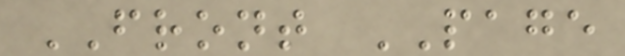FRONT PAGE
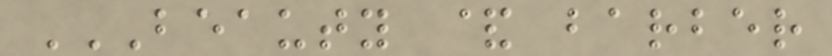BEAUTY & BARBER
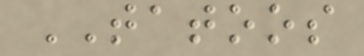TATOOS
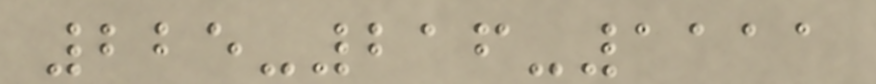225-216-1111
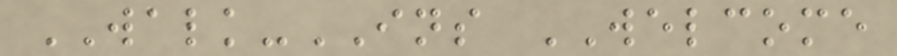WALK-INS WELCOME
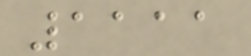1111
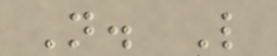N. L
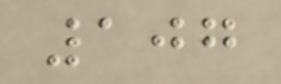107
